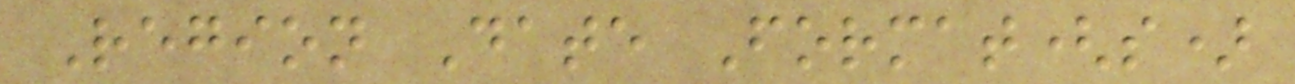Region Date Format(s)
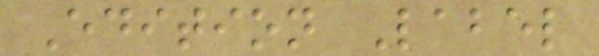Edition Label
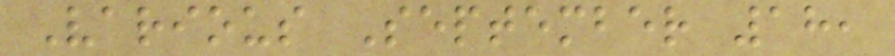Various September 18,
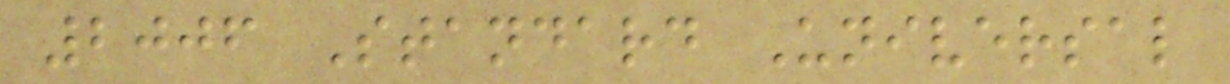2006 Standard Universal
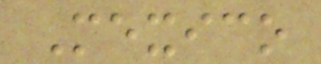Mexico
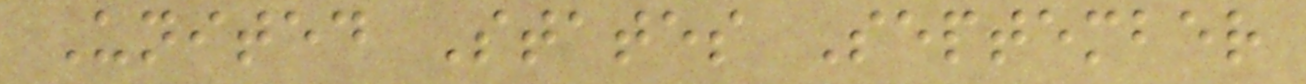United States September
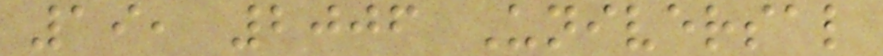19, 2006 Universal
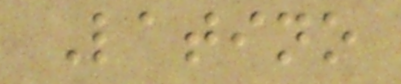Latino
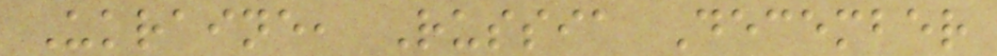Ukraine, Russia December
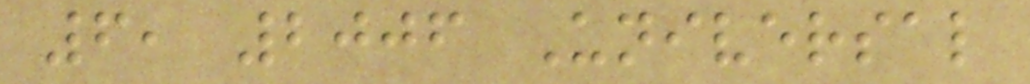6, 2006 Universal
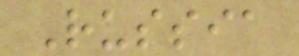Russia
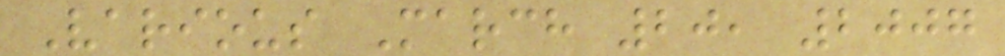Various March 20, 2007
